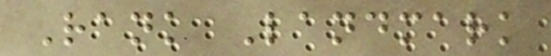Rank Landmark
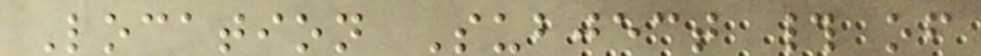Location Subject # of
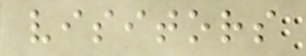visitors
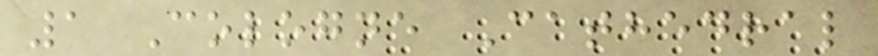1 Cologne Cathedral
